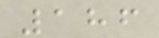186
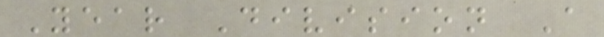Year Division A
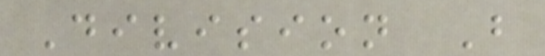Division B
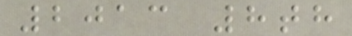2013 8th
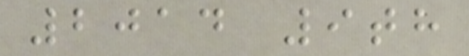2014 9th
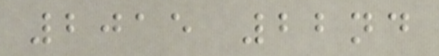2015 22nd
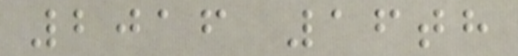2016 16th
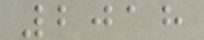2018
